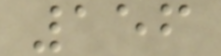156
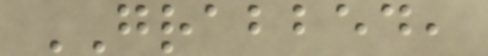GRABBED,
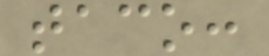taco:
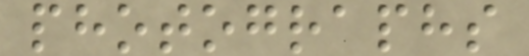photographs
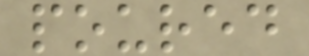poured
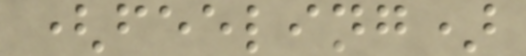(feeling)
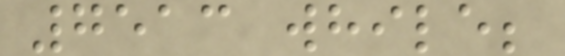7513 while;
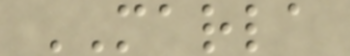MARLA
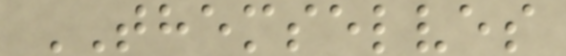THEMSELVES
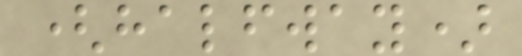(halfway)
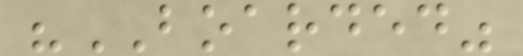"BOARDED"
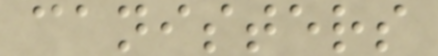canisters
